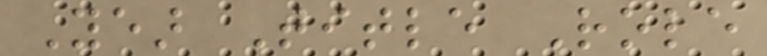Year Title Role
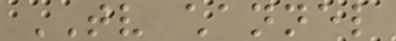TV channel
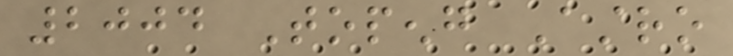2004 Topeng Astro
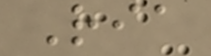Ria
